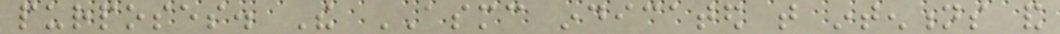purposes. The ASMC indicated that intentions and
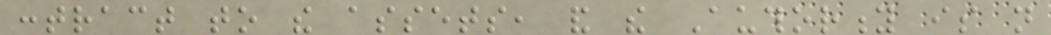contract to the assets, and the Authority is not
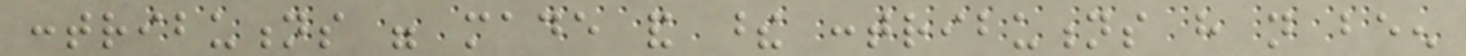contributions were made and these contributions have not been
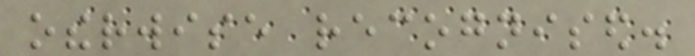otherwise recognised.
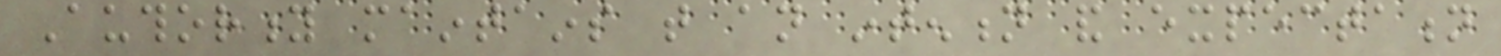Authority maintains that an intention and expectation
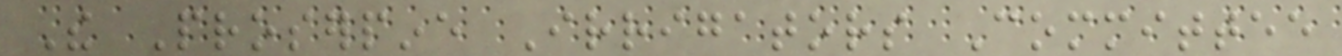The Proserpine Irrigators Committee
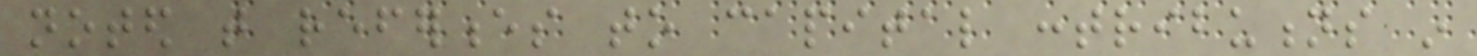noted that references to capital contributions in
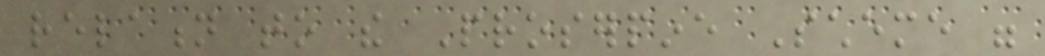relation to the Proserpine Scheme were
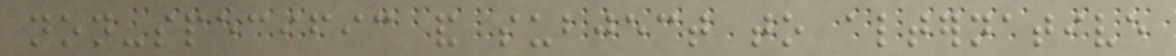non-specific and subject to alternative
